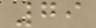79
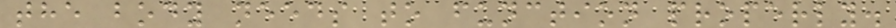the body needs to function properly.
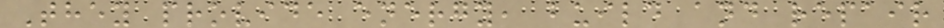They provide energy, build and repair
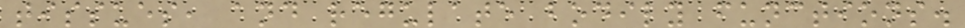tissues, and regulate bodily functions.
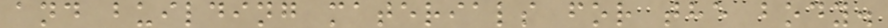and building materials for the body.
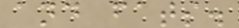and fats.
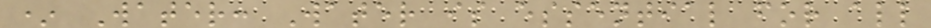* Water: Water is essential for all
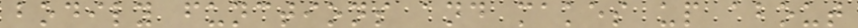bodily functions and makes up about
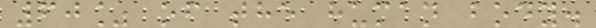60% of the human body.
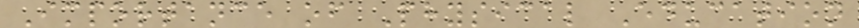Importance of Physical Education
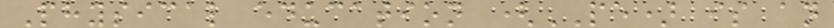Physical education (PE) is an
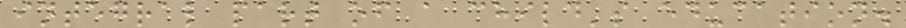integral part of a child's education.
